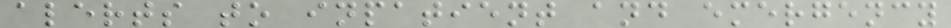alerts to inpatient and emergency
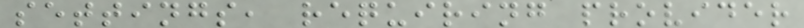settings, requiring provider
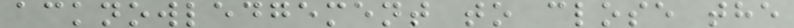acknowledgement to close the
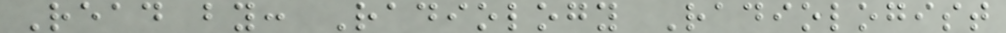Read by: Radiology Radiologist
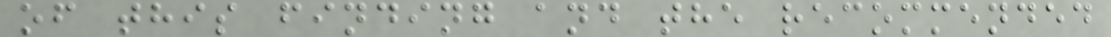of this finding and the recommended
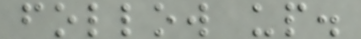follow up.
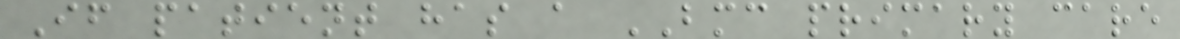If patient has a BMC primary care
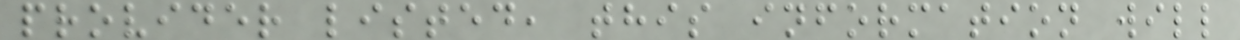provider listed, this information will
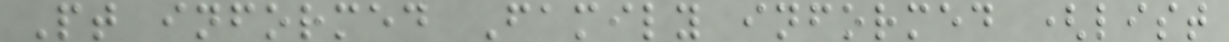Pt informed Family informed (list
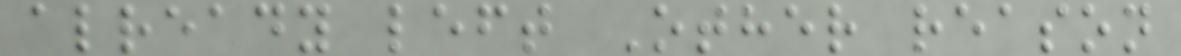already left Other reason
